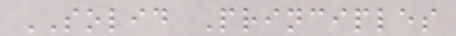SOLID Principles
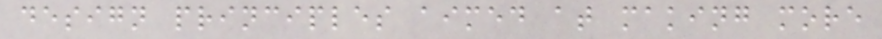design principles aimed at making more
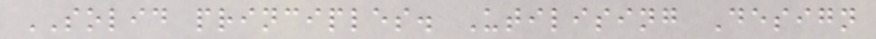SOLID principles. Utilising Design
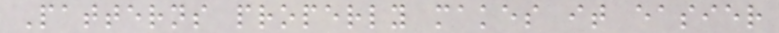Patterns properly makes it easier
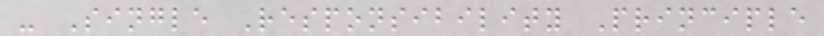- Single Responsibility Principle
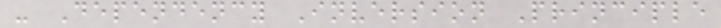- Dependency Inversion Principle
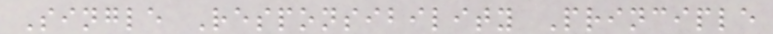Single Responsibility Principle
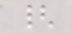{
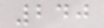240
